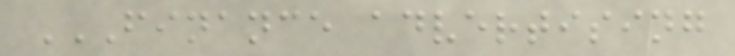FINANCE ADVERTISING
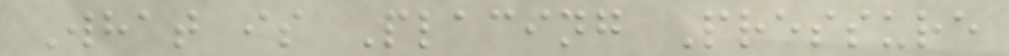What is Placing Pressure
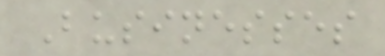Businesses
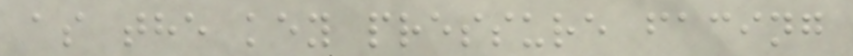as the key pressure facing
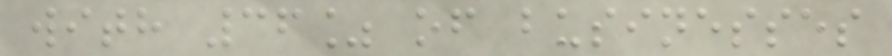with 36% of businesses
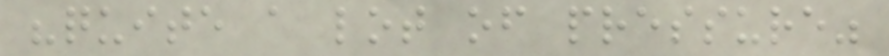"quite a lot of pressure"
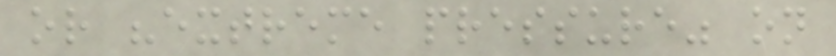or "extreme pressure" on
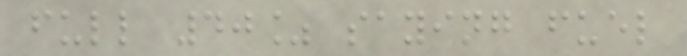full 40% saying fuel
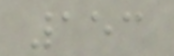153
